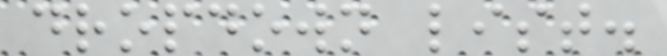dropdown list.
